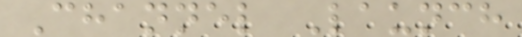Channel Launch
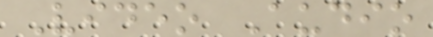Video Audio
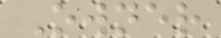Owner
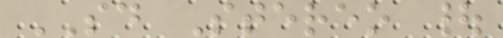SD Stereo |
